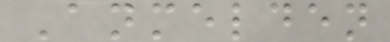Anmelden
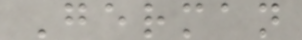German
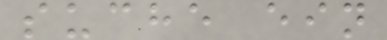suche ein
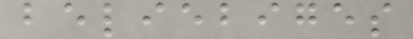beliebiges
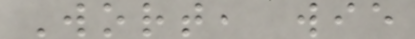Wort, wie
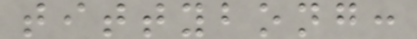tittybong:
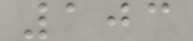103
